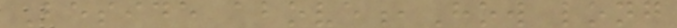Beside above,How long
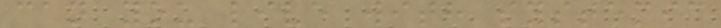can you live with systemic
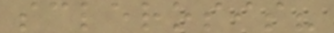sclerosis?
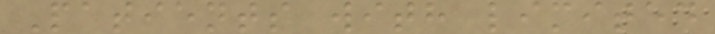Patients with limited
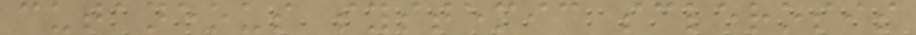cutaneous systemic sclerosis
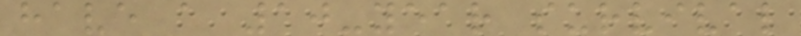have a 10-year survival
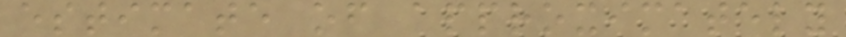estimate of approximately
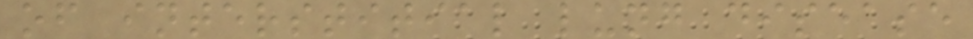of interstitial lung disease
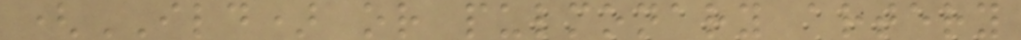(ILD) or pulmonary artery
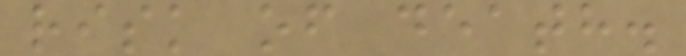risk of death.
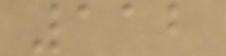112
